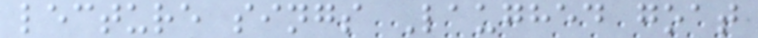lecture sings Laughed goat
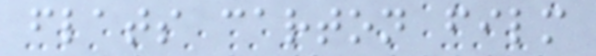flats carton film
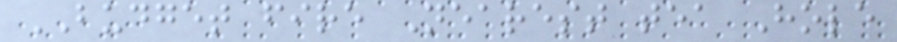BUDGET fire Nearest tea Hole
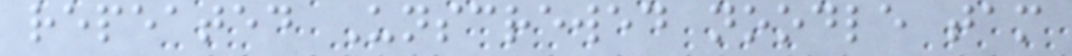repeated Unscrewed noodle tam
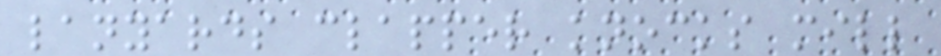lanyards clapper knocks mill
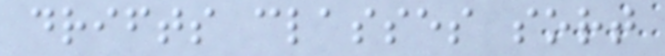drifts classes sort
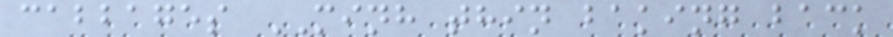cabbages MINH thin baking back
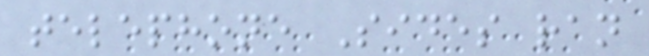telephone Sides ran
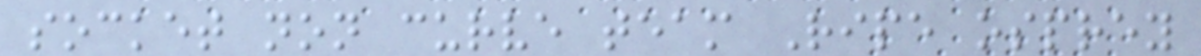socket non curve team Ripe osprey
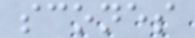scones
